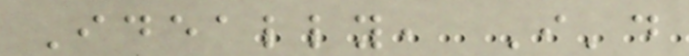Ideally, I'd
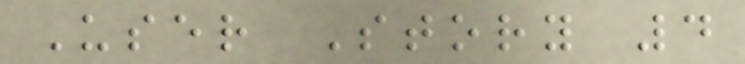User Story 4
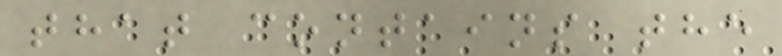that contains the
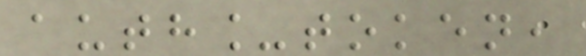auth_token,
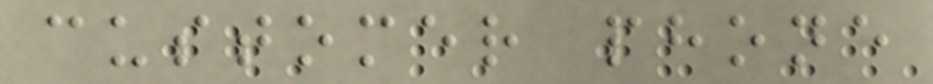customer phone
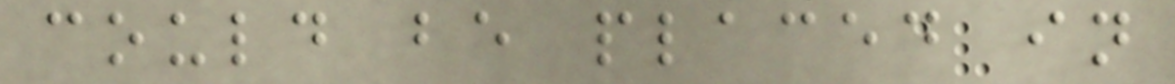could be placed in
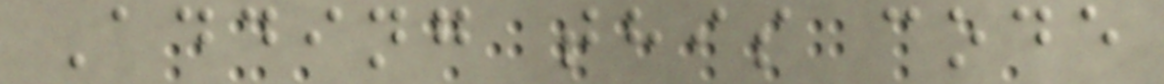Adding this code
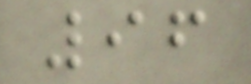96
